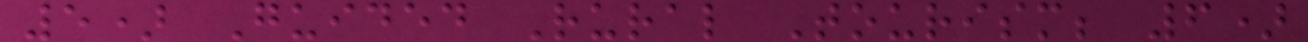5) Guided Rural Tourism; 6)
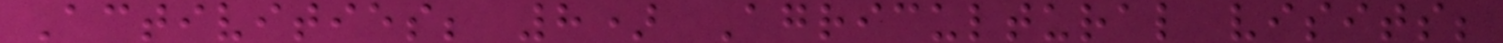Activities; 8) Agricultural visits;
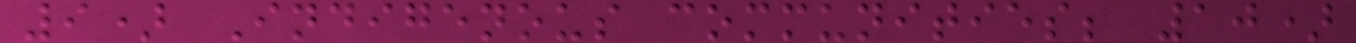9) Indigenous communities; 10)
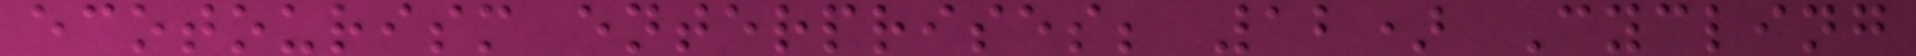ecotourism enterprises; 12) Cycling
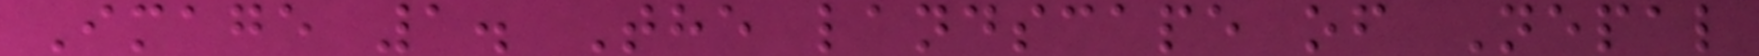Image 1. The landscape of Nepal
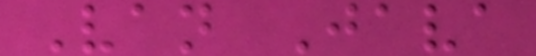Van Java
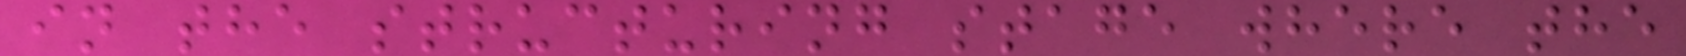in the structuring stage where the
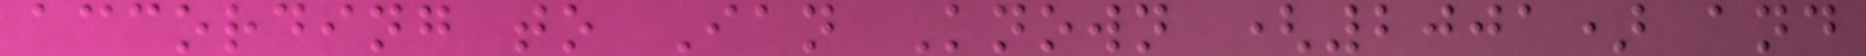according to Ian Known (2001) and
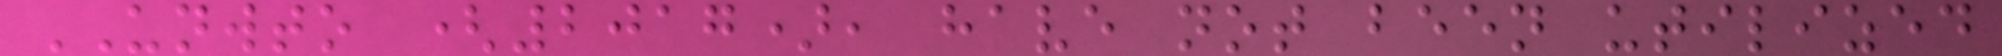UNWTO (2017), have not been utilized
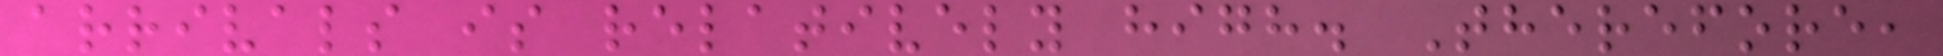arrivals is relatively high. Therefore,
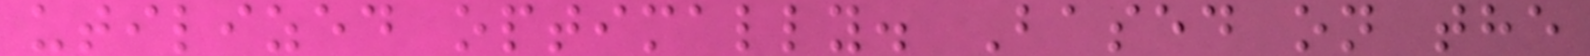utilized optimally. Based on the
